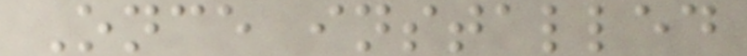Once installed
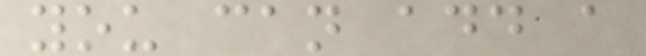you can add a
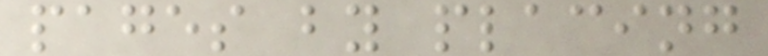pages by placing
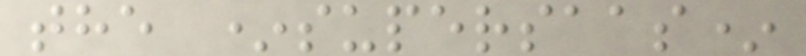the *supersaas*
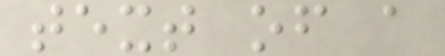text of a
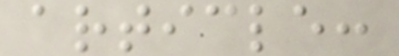article:
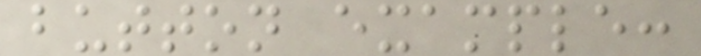button example:
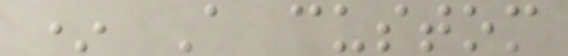* A custom
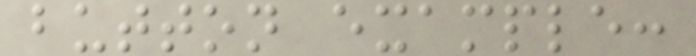button example:
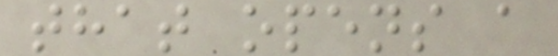that opens a
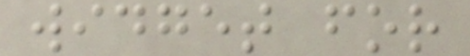widget for
